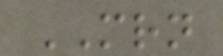MRN
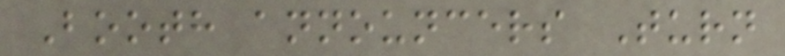Booth announcers Turn
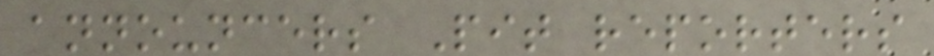announcers Pit reporters
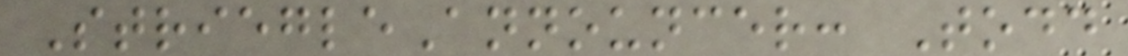StriegleAnnouncer: Todd
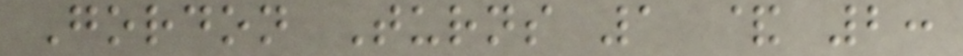Gordon Turns 1 & 2:
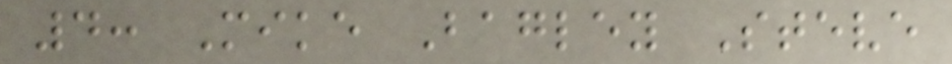4: Mike Bagley Steve
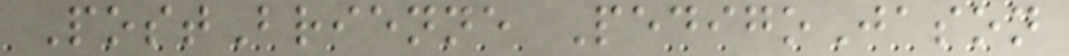PostBrienne PedigoJason
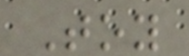Toy
